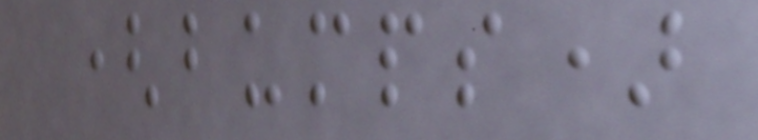(bumps)
